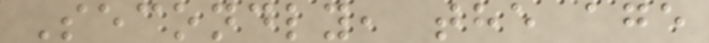Secondly, the age
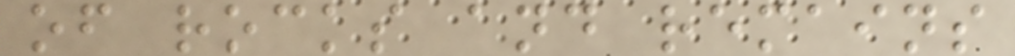of rocks and remains
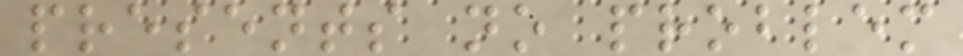presents no problem
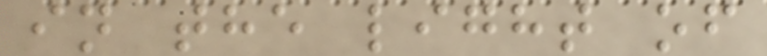in the light of
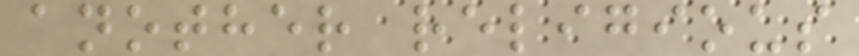another religious
